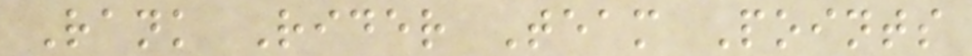Rank Rider Team Points
